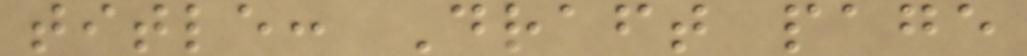title: Draft page
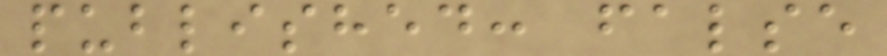published: false
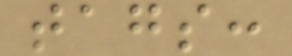tags:
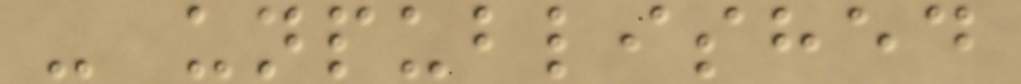- unpublished
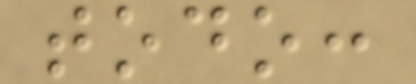todo:
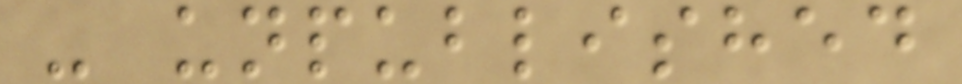- unpublished
